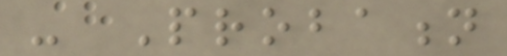- Probation
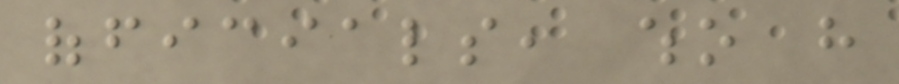officials, who have
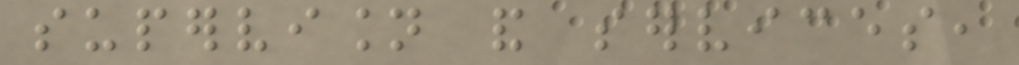supervision and services,
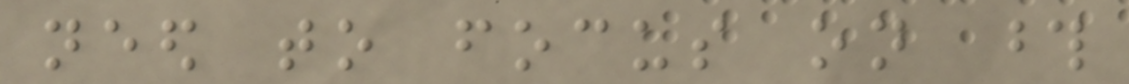need to focus on those
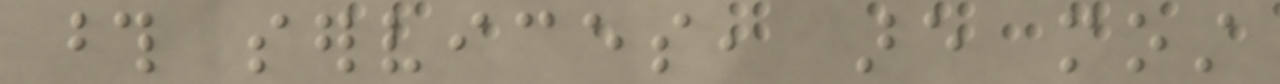those services, are most
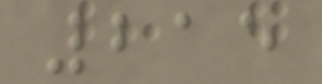215
